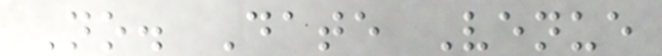No. Date Venue
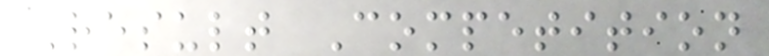Result Competition
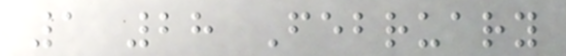1 28 February
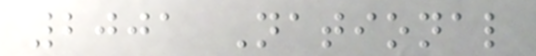2001 National
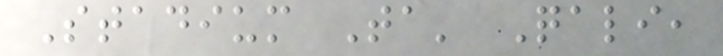Stadium Ta' Qali,
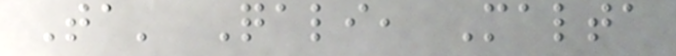Ta' Qali, Malta
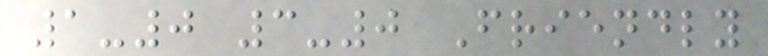1-0 3-0 Friendly
